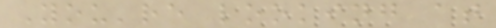You're looking at
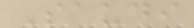Saudi
